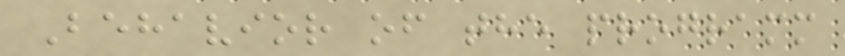Behavior of the programm
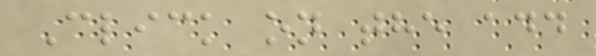Click on the add
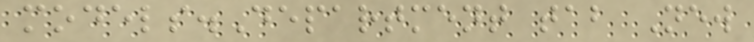models.Department tab New
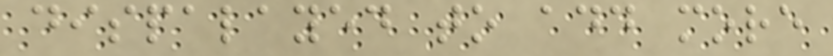dispalayed to add more
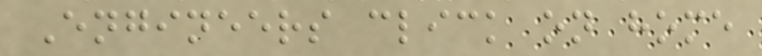Engineers click on home
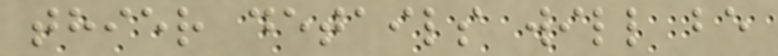thier details will be
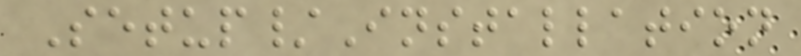Setup/Installation
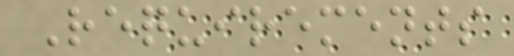Requirements
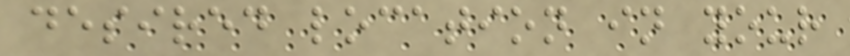desired location in your
